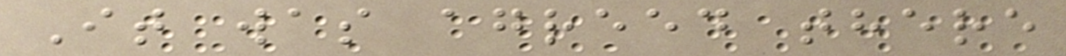It was agreed there
